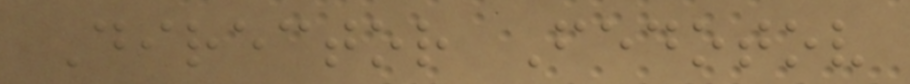Director Fedotov
